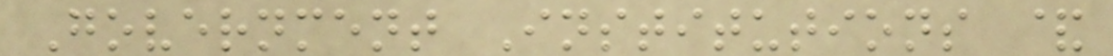Government Institutions &
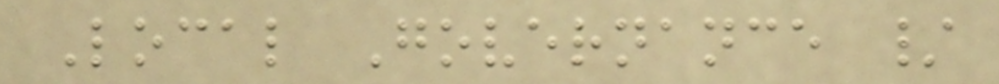Local Governance /
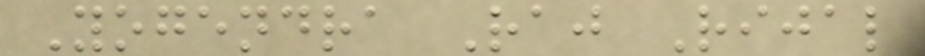Yogendra Raj Rijal
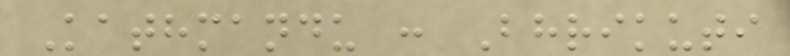Kathmandu : Bhrikuti
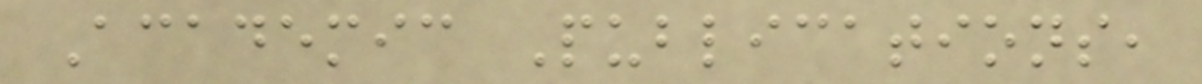Academic Publications,
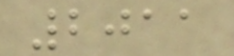2011
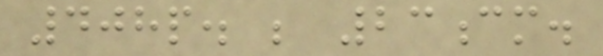408p. ; 23cm.
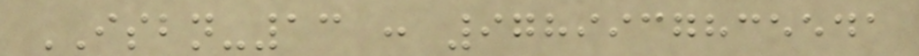ISBN-13 : 9789937835541
